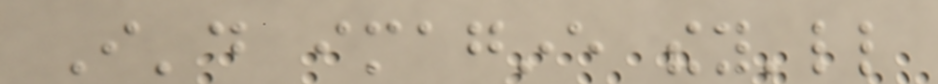I'd imagine they'll
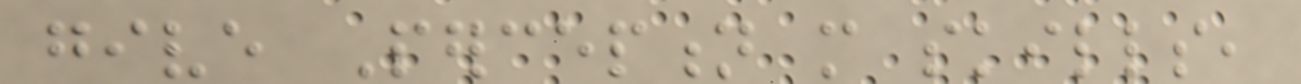give Perception more skills,
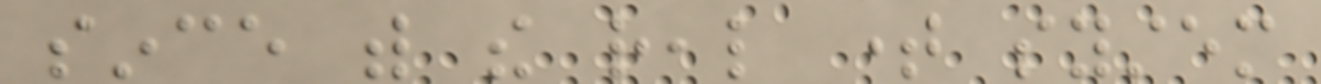since with the real time system
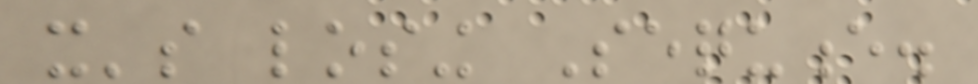it's losing Sequence.
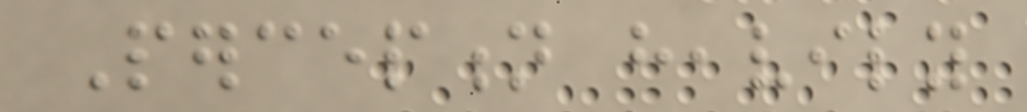Perception heavily
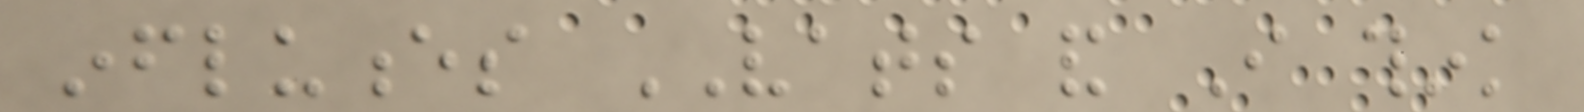influences VATS and I think
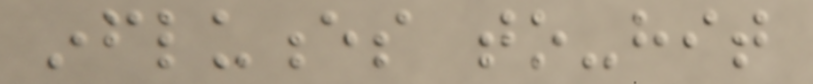influences to-hit
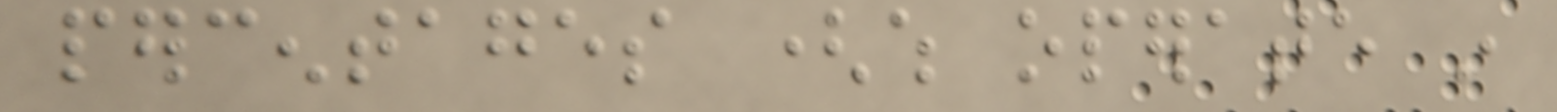percentages (which operate in
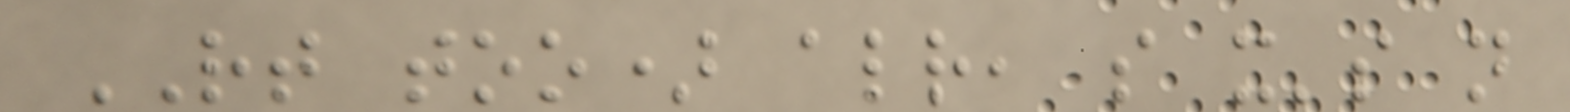RT too) already, so it's not
